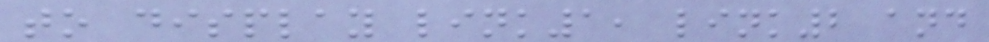to display link1, link2 and
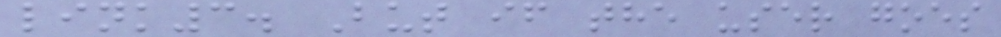link3. But if the user goes
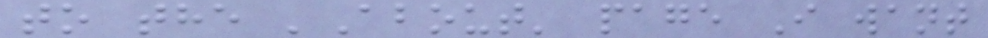to the 'About' page I want
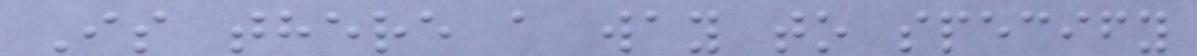Is there a way to specify
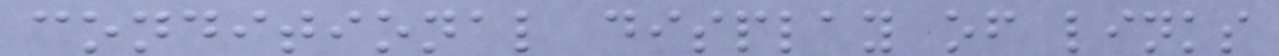conditional display of links
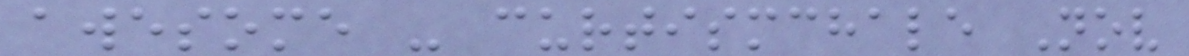awesome - curtismchale Nov
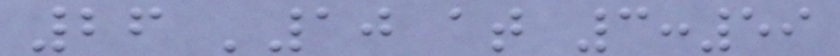26 '10 at 3:59
